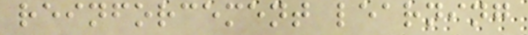reinforcement learning
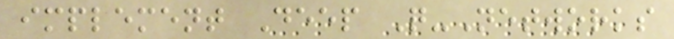implement Deep Q-Networks
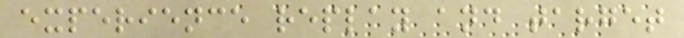experience replay and target
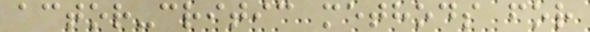actor-critic methods for
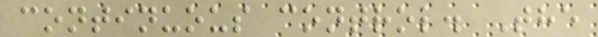continuous control. The
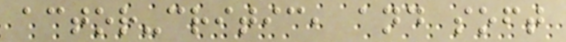actor-critic, and soft
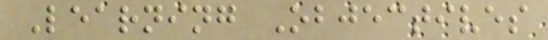Learning Objectives
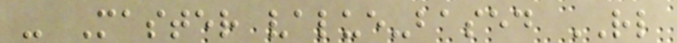- Master value-based RL
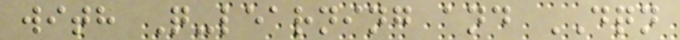with Q-learning and DQN
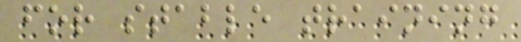for stable training
